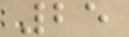25
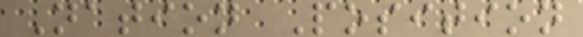Nation Position
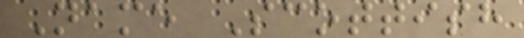Name Scottish
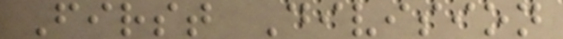First Division
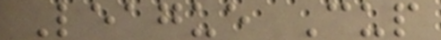League Cup
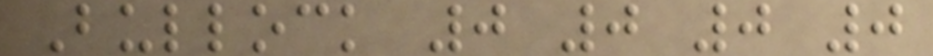Bullock 0 0 0 0
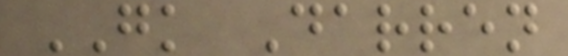GK Darren
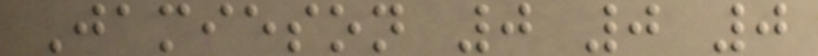Jamieson 0 0 0
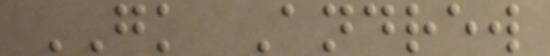GK Andrew
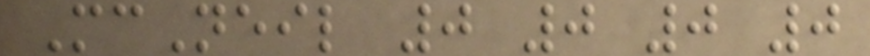McNeil 0 0 0 0
